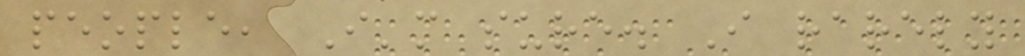people, I'm sure. I rarely
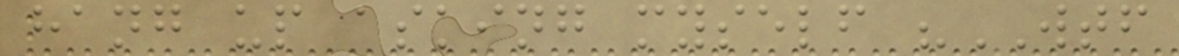hang up asking myself "WTF
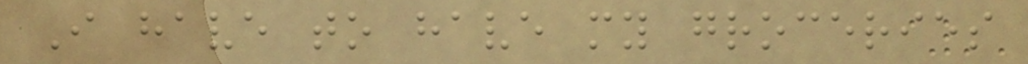I have to have my groceries
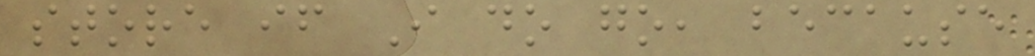store if I do go, because
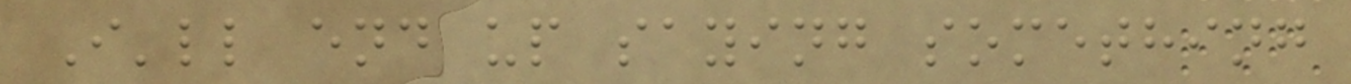I'll end up saying something
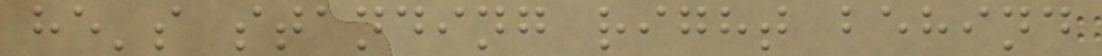he's standing right behind
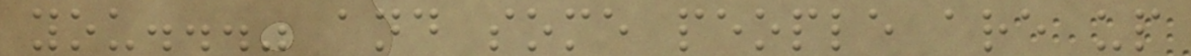you..." and some people are up
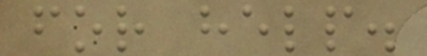for help.
